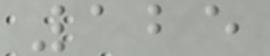125
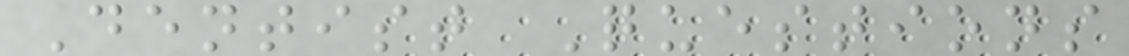Dentist Questions
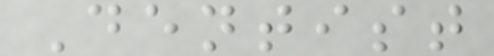Dentist
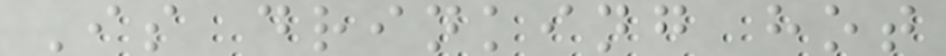Is drinking hot
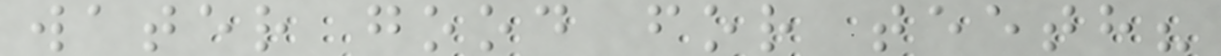water good for teeth?
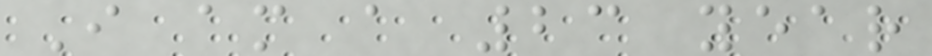I am a 23 year
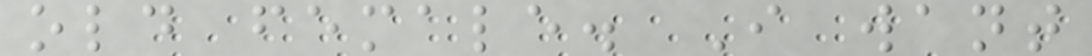old female. I want
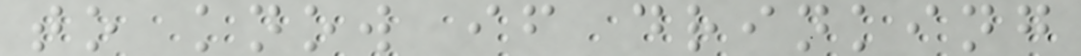to know if drinking
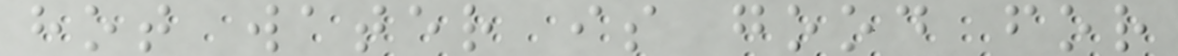hot water is good for
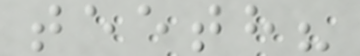teeth?
